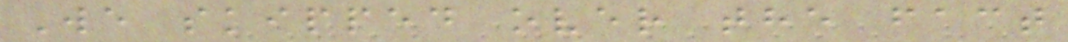We skipped over the fact
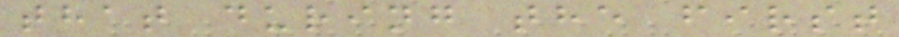that during the first
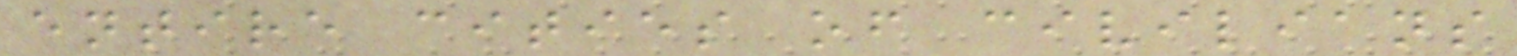entire cities of civilians
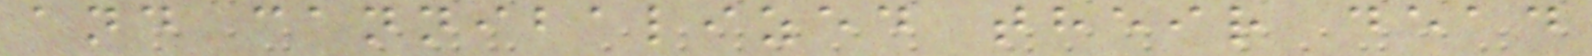and cannibalized their dead
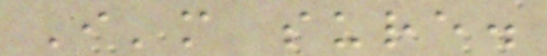I'm sure.
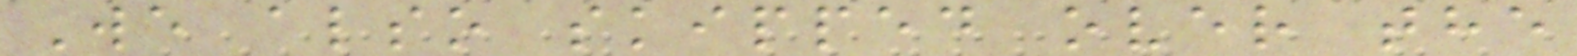We also skipped over the
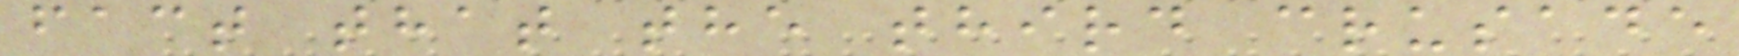fact that the third crusade
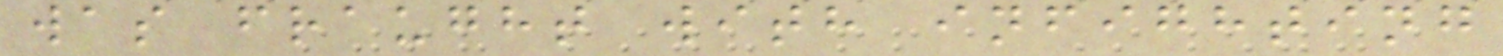was fraught with infighting
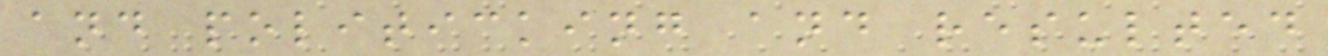and politicking and resulted
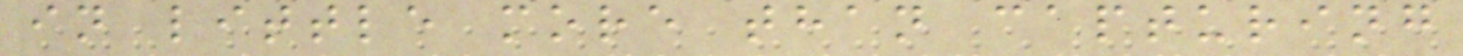in little more than capturing
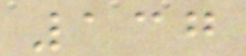137
